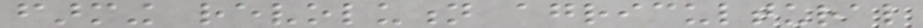farming revolution agricultural
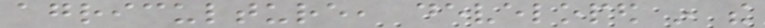agriculture, developed in the
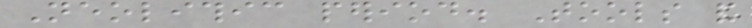Neolithic period. Tools and
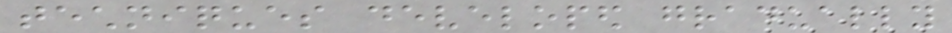techniques developed gradually
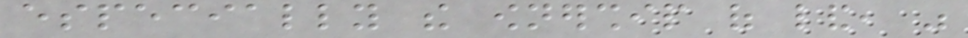especially the ownership of land, was
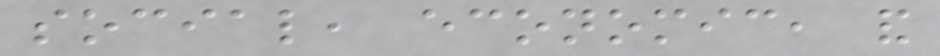social, economic, and
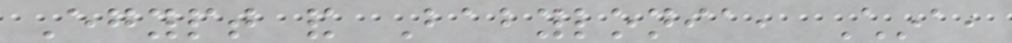Egypt and Babylonia, China,
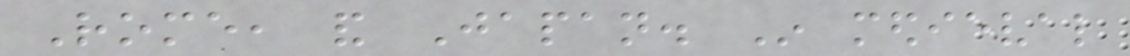Rome, and Japan. In medieval
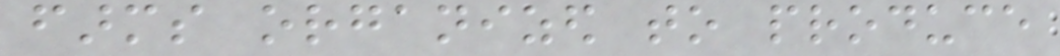farms organized to produce
